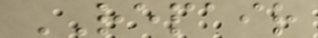REPAIR
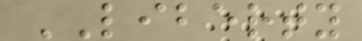LIBERTY
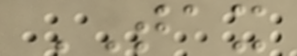TAX
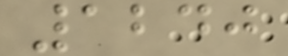1240
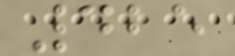425
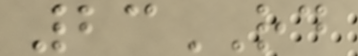23RD
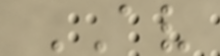AV
